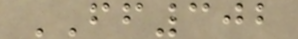FF302
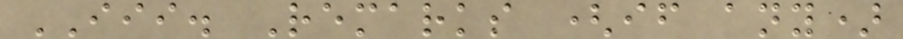III. Remarks (if any)
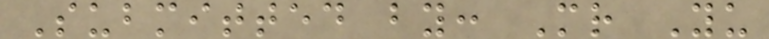Submitted by: Mr Yu
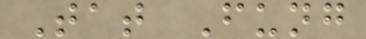Tat Fung
